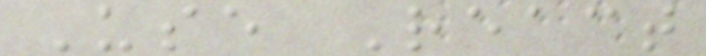Use React
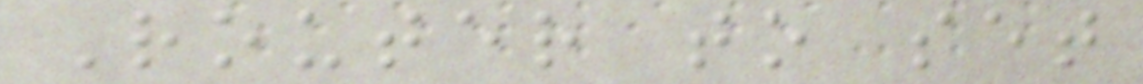Router to set
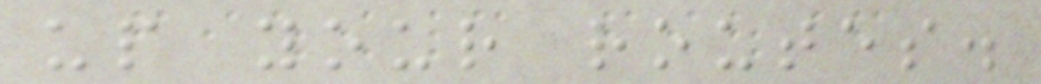up your routes.
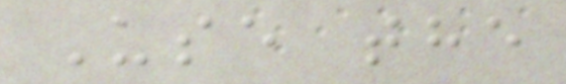Use the
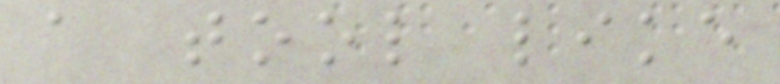a tool like
